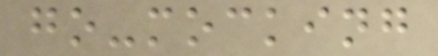go-mocking
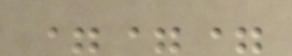===
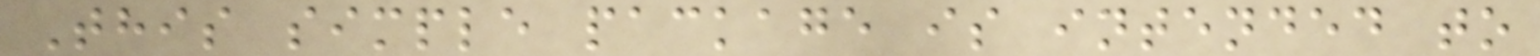This simple package is intended to
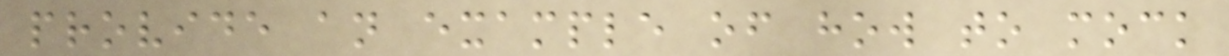provide an example of how to mock
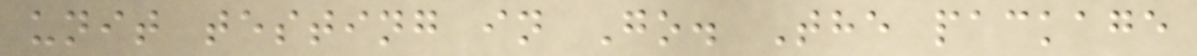unit testing in Go. The package
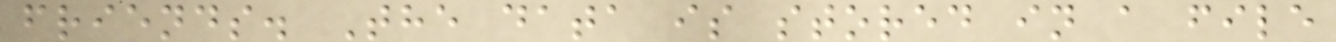friends. The data is stored in a file
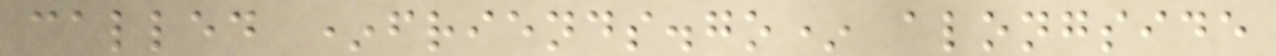called *friends.go* alongside
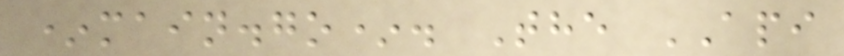*main.go*. The API
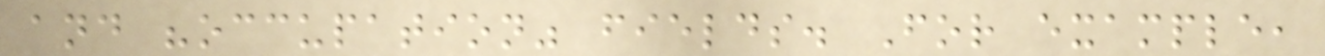and "occupation" fields. For example,
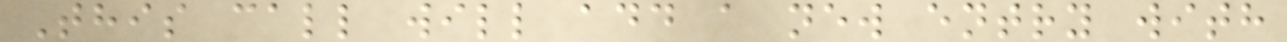This call will add a new entry with
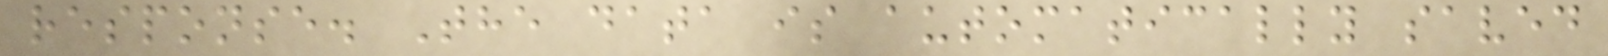response. The data is automatically saved
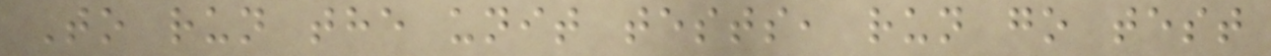To run the unit tests, run go test
